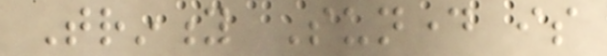Trinity Sunday is
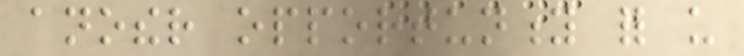another opportunity for us
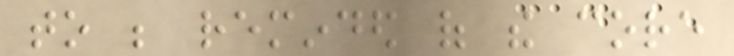to be reminded of the core
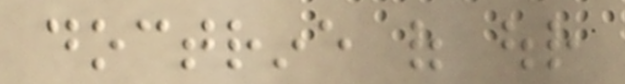doctrine of our
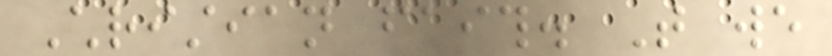Christian faith. That we
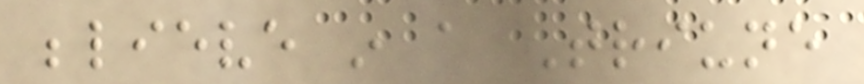believe in a Triune
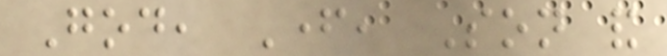God, Father, Son and
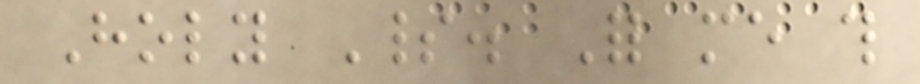Holy Spirit. For me this
